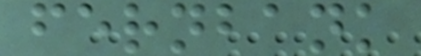fernbank
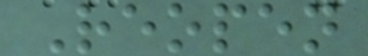Reopen
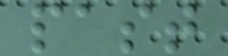past
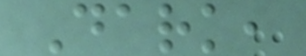Dark,
